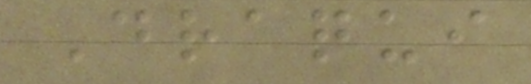Draqui
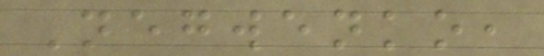Negwenko,
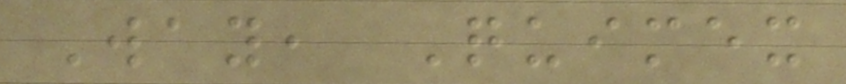Way, Quimex
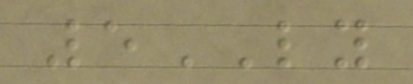5LY
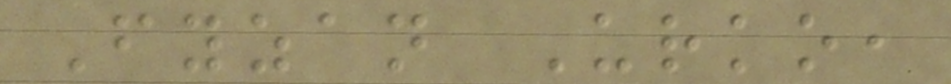Fyzan Urko,
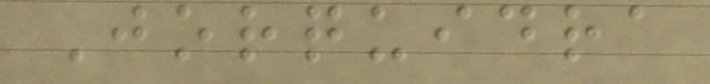Jorquidra
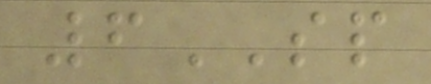6SP
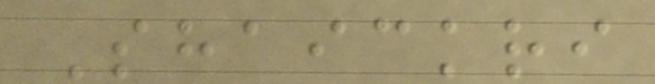Shaickri
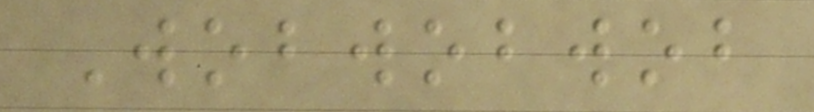Wobwobwob
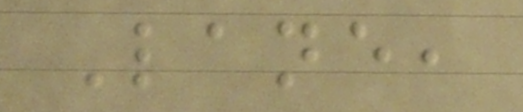Lane,
